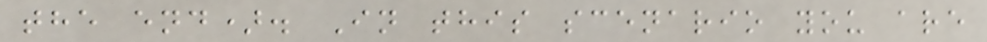the end). In this scenario you are
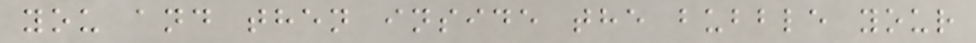you and then inside the bubble your
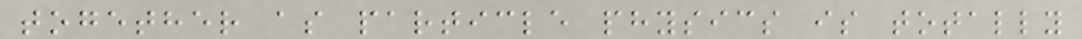together as particle physics is totally
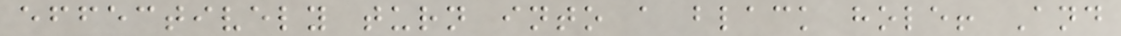effectively turn into a black hole! And
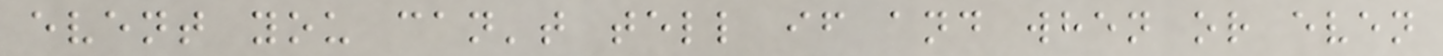event you can't tell if and when or even
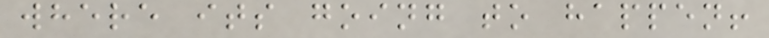where its going to happen!
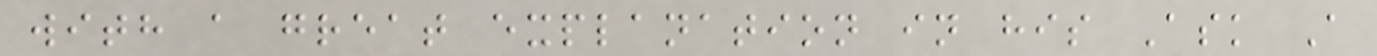with a great explanation in his Ask A
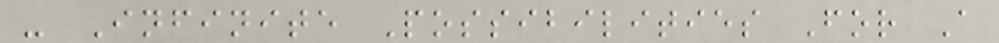- Infinite Possibilities For A
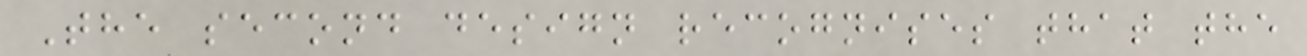The second design recognises that the
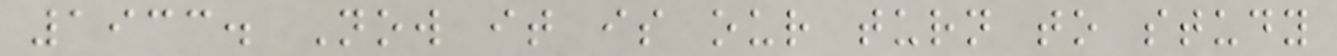1933. Now it is our turn to study
